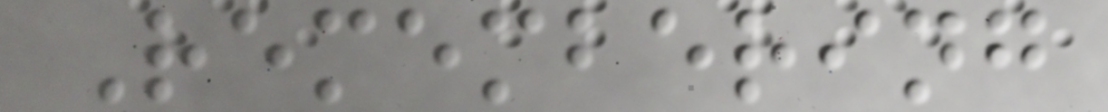Remembering
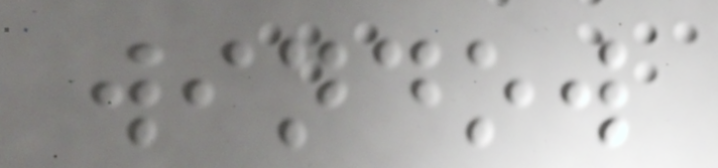window
